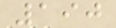190
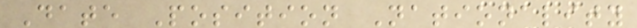Date Position Nationality
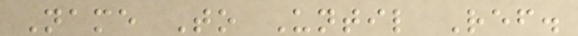Name To Until Ref.
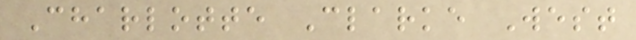Charlotte Clarke West
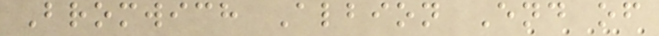Bromwich Albion End of
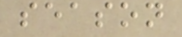season
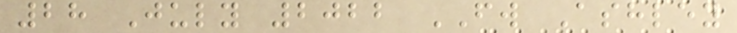28 July 2022 FW Ashley
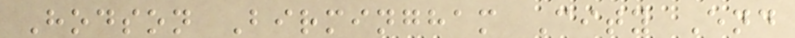Hodson Birmingham City End
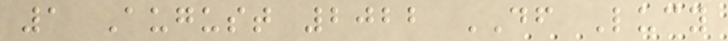1 August 2022 DF Lucy
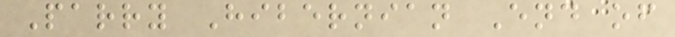Parry Hibernian End of
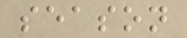season
